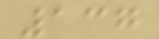137
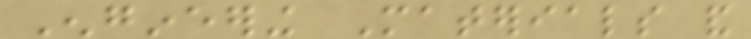Engineering Materials and
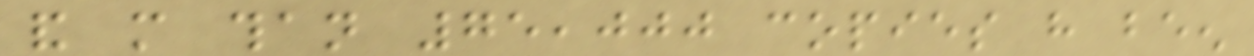and more than 75,000 copies have been
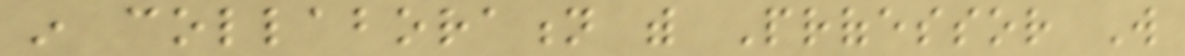in collaboration with Professor Will
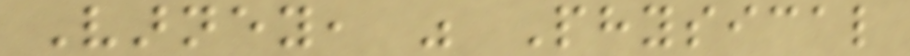Varney, was Physical
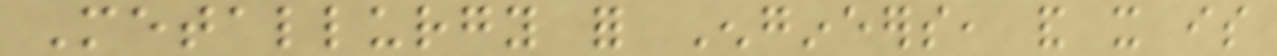Metallurgy for Engineers, and it is
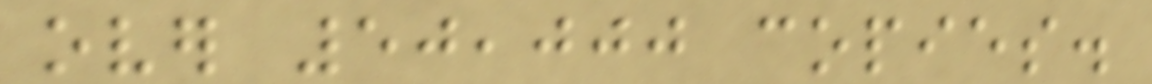over 50,000 copies.
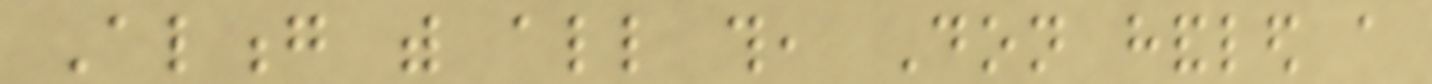Along with all this, Don handled a
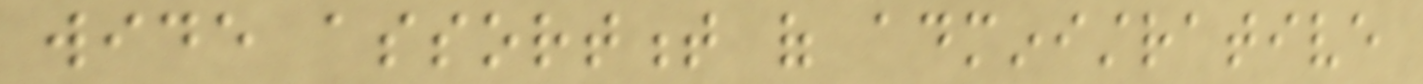wide assortment of administrative
